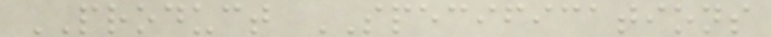PRODUCT SPECIFICATIONS
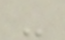-
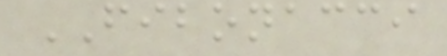FIBONACCI
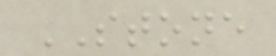STONE
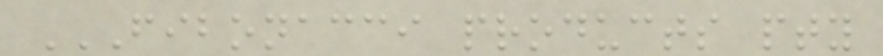FIBONACCI PRODUCTS PTY
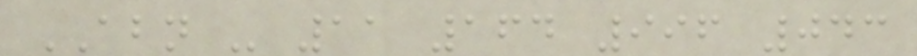ABN - 11 164 996 043
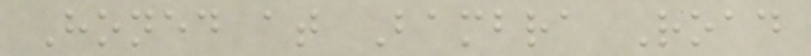Honed at Bambra Road
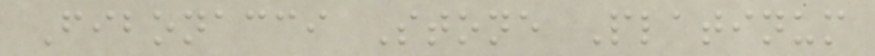Fibonacci Stone Platinum
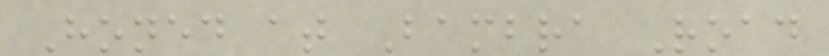Honed at Bambra Road
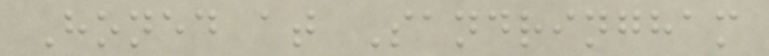Honed at Sandringham
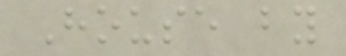House by
